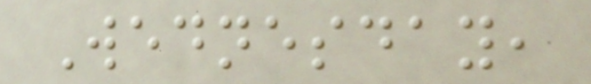Wednesday,
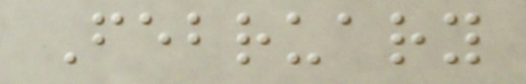February
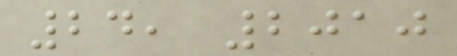24, 2010
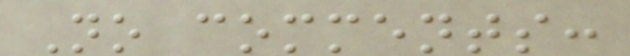No comments:
